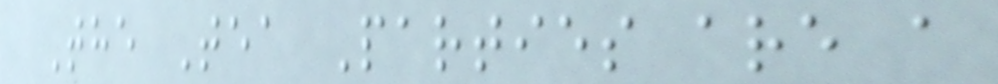The Tea Parties are a
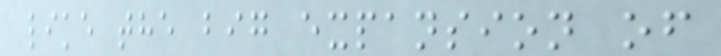like the big expansion of
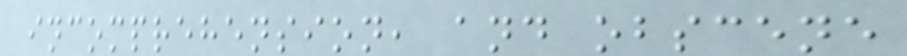incomprehension, and obscene
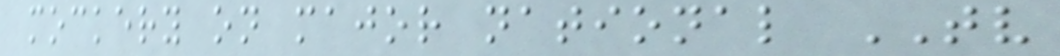mockery on major national TV
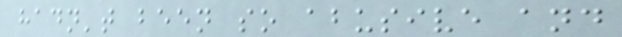hadn't been so abusive and
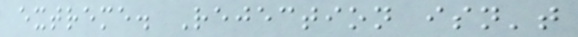extreme. Rejection isn't
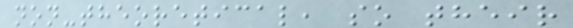non-theoretical, so their
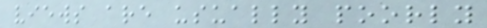views are usually poorly
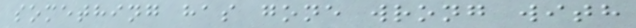something has gone wrong with
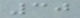30
